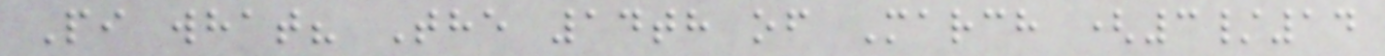Pi what? The 14th of March (3/14
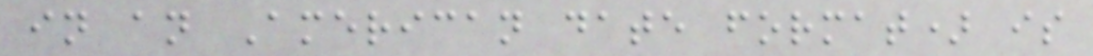in an American date format) is
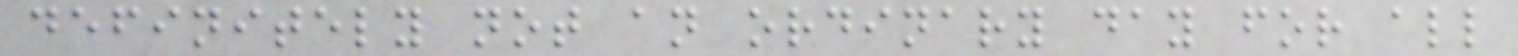definitely not an ordinary day for all
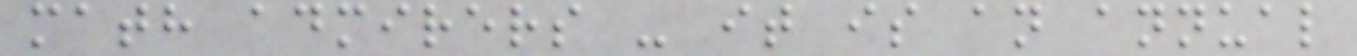math admirers - it is an annual
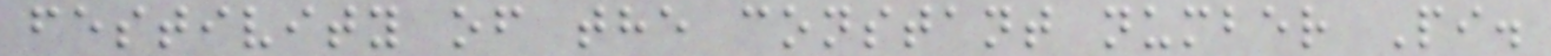festivity of the constant number Pi.
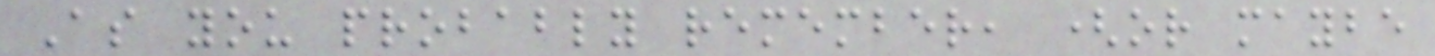As you probably remember, (or maybe
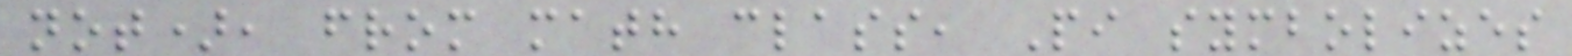not), from math class, Pi symbolizes
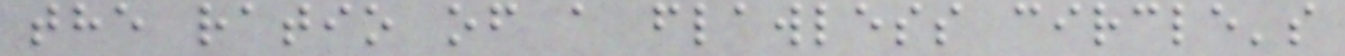the ratio of a flawless circle's
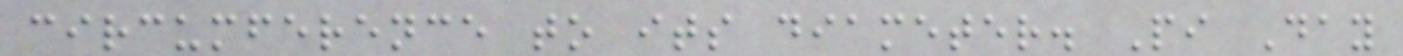circumference to its diameter. Pi Day
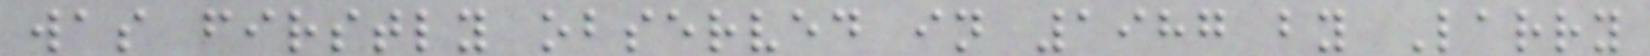was firstly observed in 1987 by Larry
